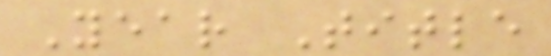Year Title
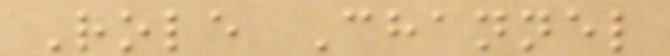Role Channel
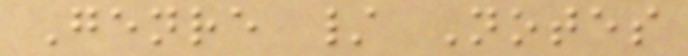Genre / Notes
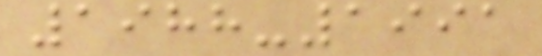1988-1991
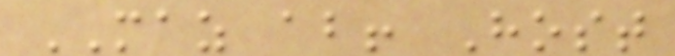MAZ ab! Host
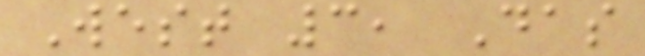West 3, Das
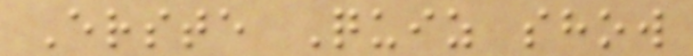Erste Quiz show
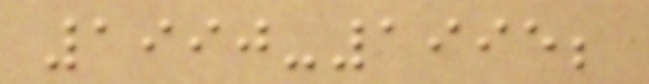1990-1995;
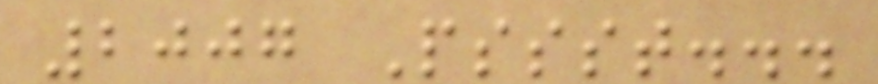2007 Pssst...
